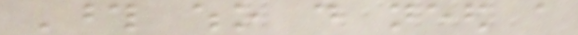Those who do need a
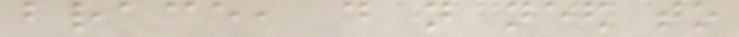brace, do not need to
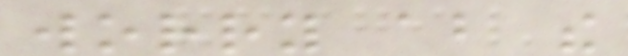worry about the
